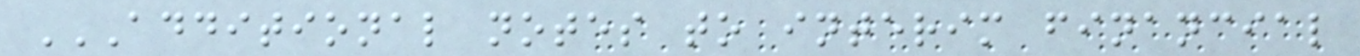ADDITIONAL NOTES TO INTERIM FINANCIAL
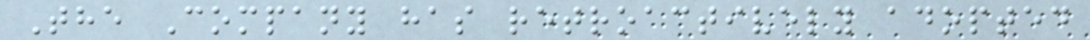The Company has retroactively adopted
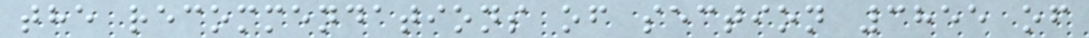the recommendations of section 3855 of
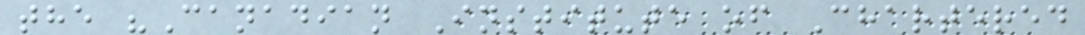the "Canadian Institute of Chartered
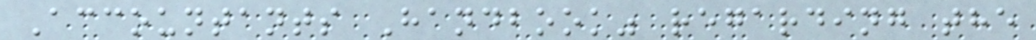Accountants Handbook" regarding the
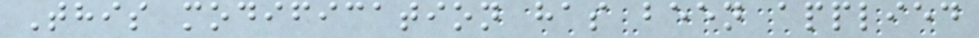This modification has been applied
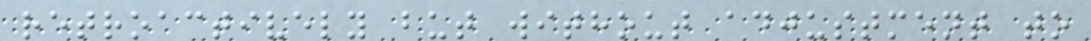retroactively but without adjustment to
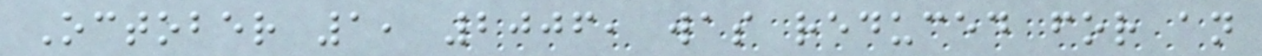October 1, 2006, was reduced for an
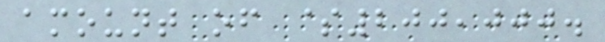amount of $200,000.
